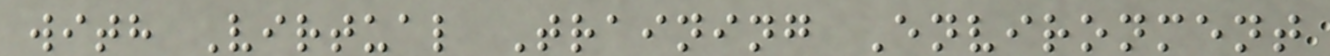with Virtual Training Environment
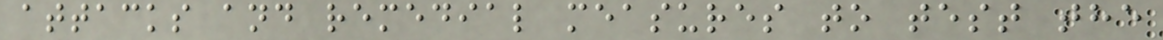attacks and remedial measures to test the
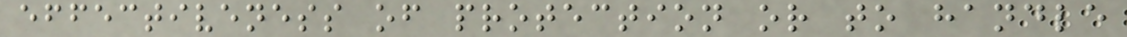effectiveness of protection or to handle
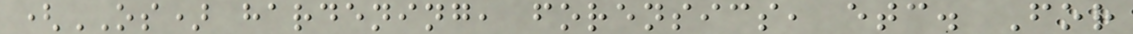(OS) hardening, forensics, etc. For
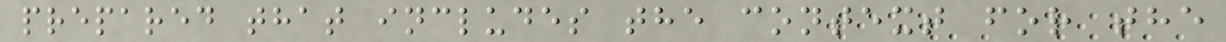prepared that includes the context for the
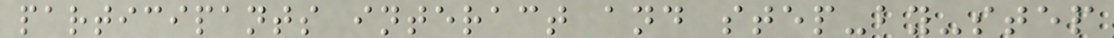participants interact and step-by-step
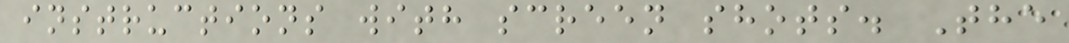instructions with screen shots. The
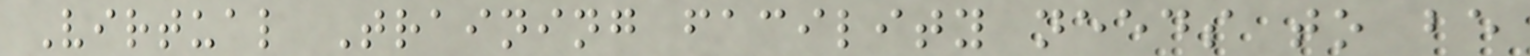Virtual Training facility needs to be
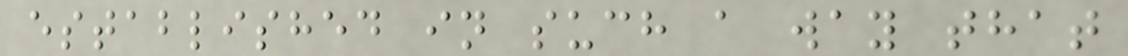established in such a way that
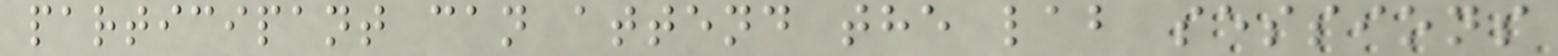participant can attend the lab sessions
